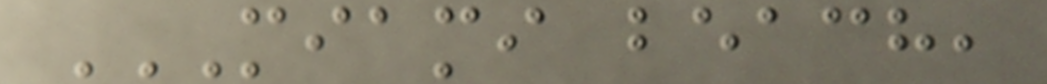MIAMI BEACH,
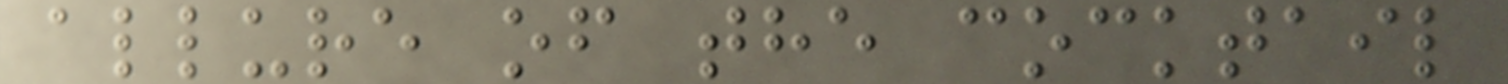allure of the cocktail
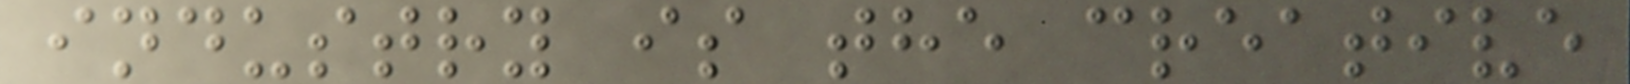industry is the creative
